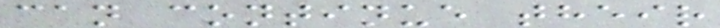can continue their
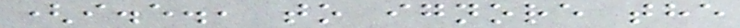(i.e., to ignore the
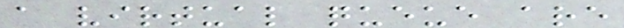a virtual queue are
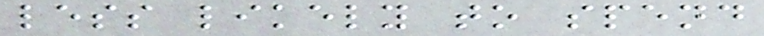less likely to spend
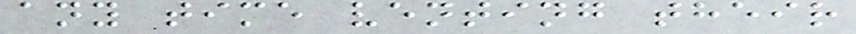any time venting their
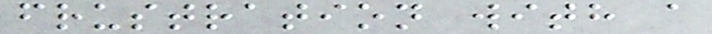frustration with a
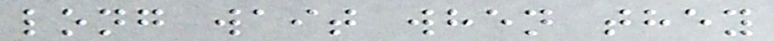long wait when they
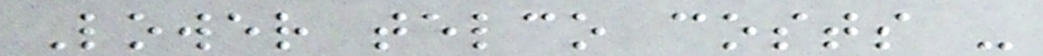Lower telco costs -
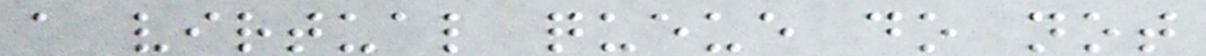a virtual queue do not
